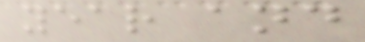year and
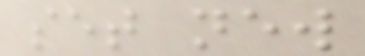set new
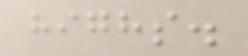highs.
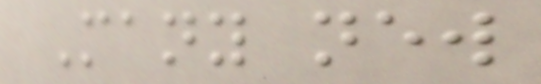Many new
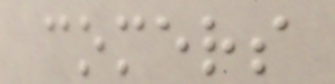comers
